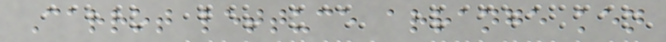Carrot lettuce arrange ken
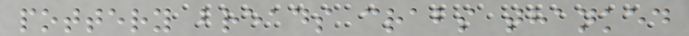pottery breads crabs thanked
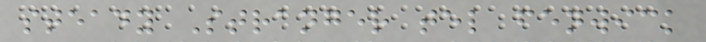steady Stranger tel fenwick
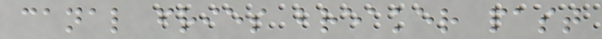canal fries breaker past
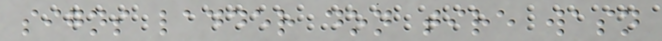signs ladder don tire wasn
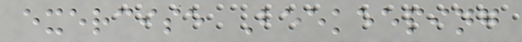exercise Beekeeping
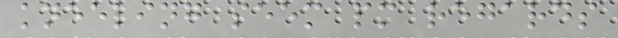kneeling seem pm regards
